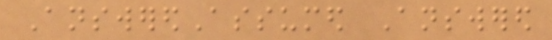AnsweredAssumed Answered
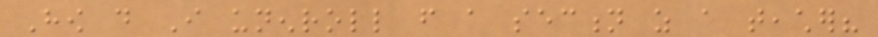How do I unenroll from a section as a teacher?
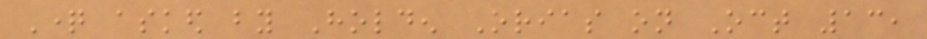Question asked by Holden Orias on Oct 13,
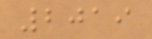2019
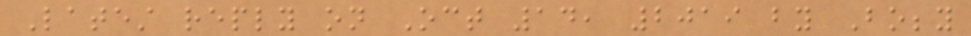Latest reply on Oct 14, 2019 by Bobby
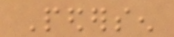Pedersen
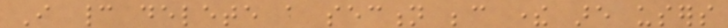I cannot delete a section because there are users
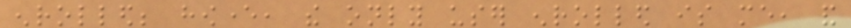enrolled; however, the only user enrolled is me, and
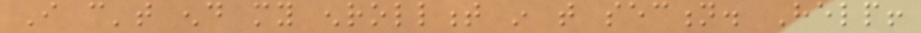I can't end my enrollment in that section. Help!
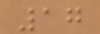17
